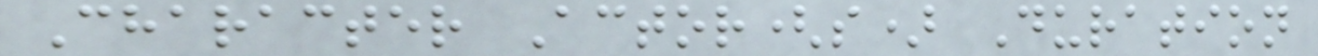Character Actor(s) Duration
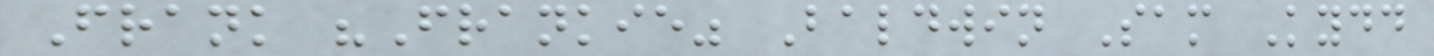Frank "Frankie" Baldwin Sam Kydd
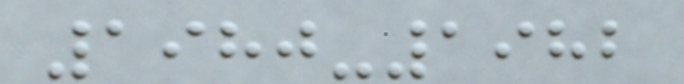1980-1982
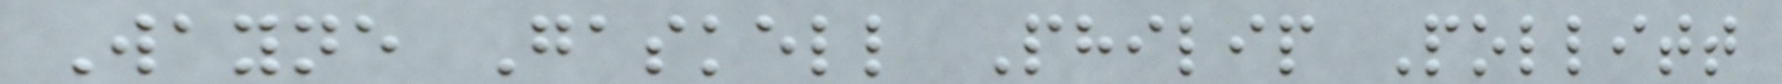Wayne Gaskell Philip Pollitt
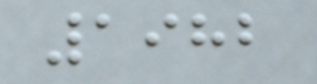1982
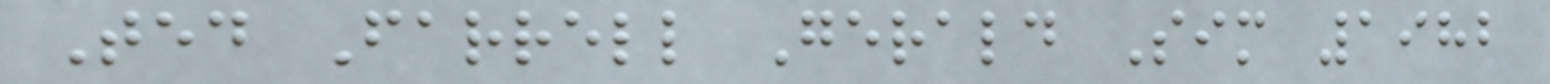Ted Farrell Gerald Sim 1982
